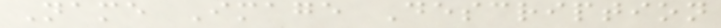Name Image Description
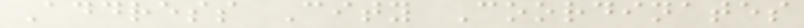Address City Coordinates
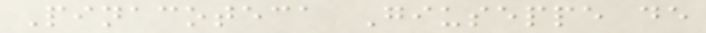Pinacoteca Giuseppe de
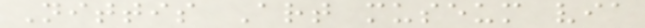Nittis Art museum via
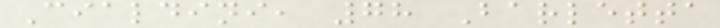Cialdini, 78 Barletta
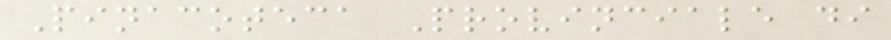Pinacoteca Provinciale di
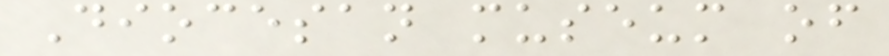Diocesan museum of
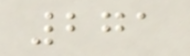271
